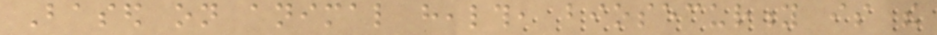Based on animal health, biosecurity is the
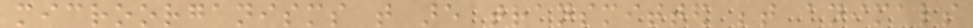microorganisms that are transmitted between animals
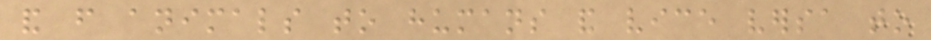and from animals to humans and vice versa to
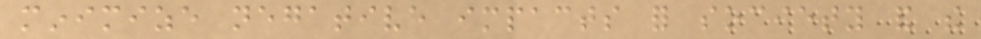minimize negative impacts for society and the
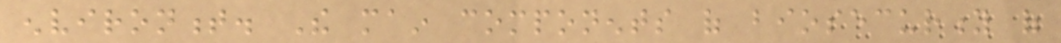environment. The main components of biosecurity of
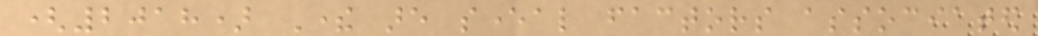(2018) There are several factors associated
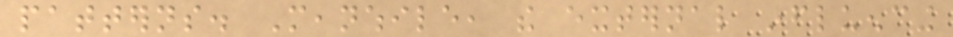patterns. Meanwhile, the external influencing
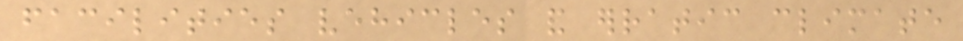facilities vehicles and erratic climate
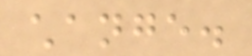change.
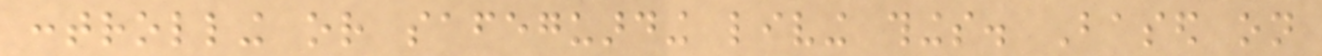controlling or safeguarding living things. Based on
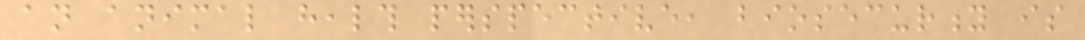an animal health perspective, biosecurity is
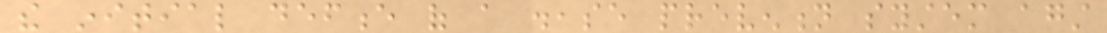the initial defence of a disease prevention system against
